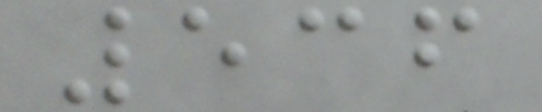536
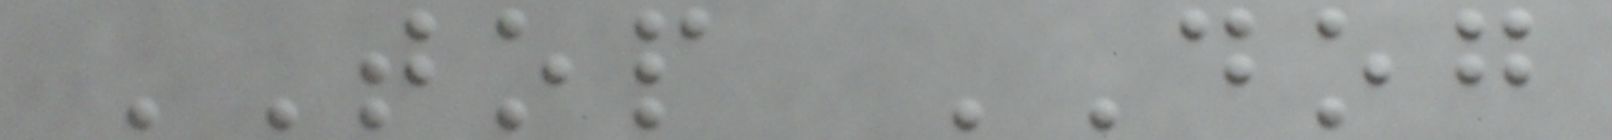TOP DOG
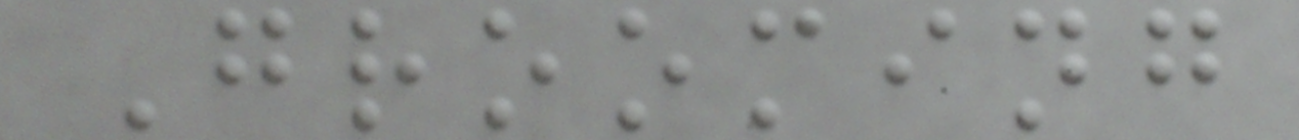Grooming
